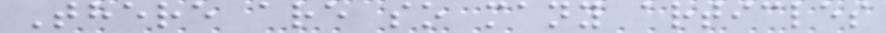There are so many articles
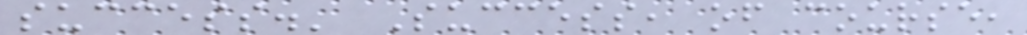success.' Success, of course,
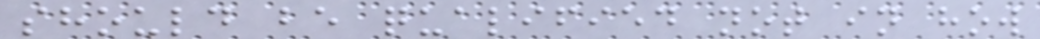should be qualified not in how
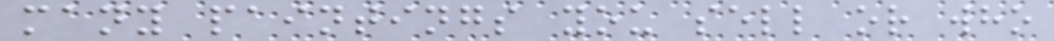many paintings you sell or who
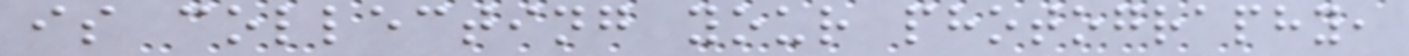is collecting your photography,
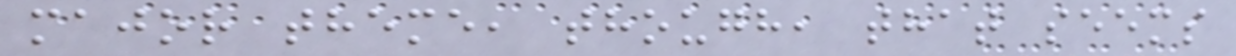major theme, though, that seems
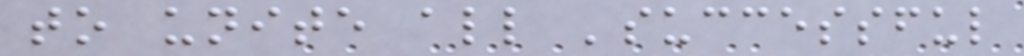to unite all 'successful
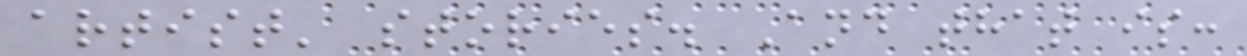artist' stories. And that is:
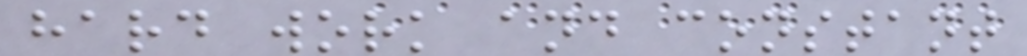hard work and constant
